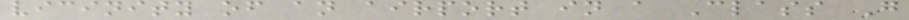vicinity of an airport in a Class G
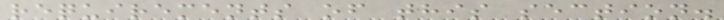requirements of this section.
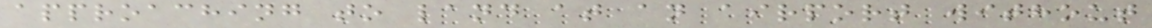approaching to land at an airport without
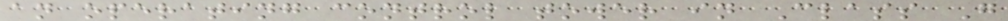an operating control tower in Class G
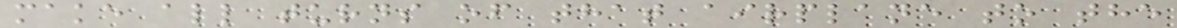make all turns of that airplane to the
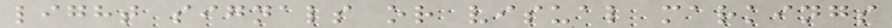light signals or visual markings
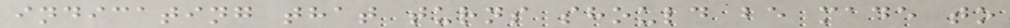indicating that turns should be made to
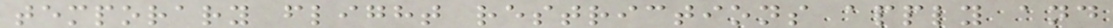temporary flight restrictions apply and
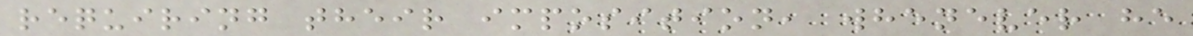requiring their imposition, whenever he
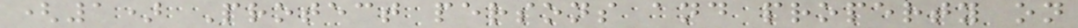(1) Protect persons and property on
